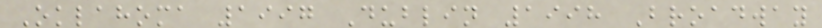Oklahoma 1997 Dublin 1998 Broadway
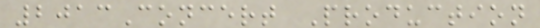2013Concert Production
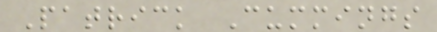Patrick Cummings
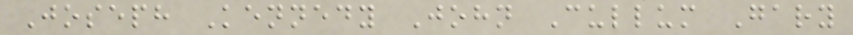Joseph Kennedy John Cullum Gary
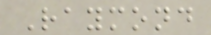Raymond
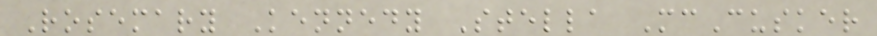Rosemary Kennedy Stella McCusker
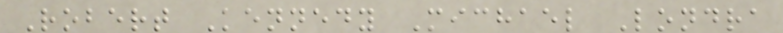Robert Kennedy Michael Londra
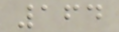164
